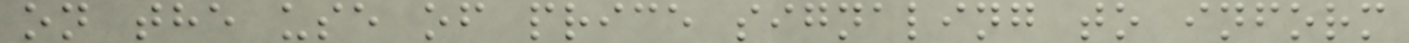on the use of price signaling to inform
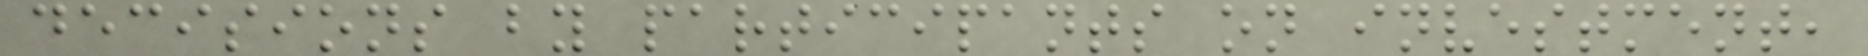decisions by participants on investment,
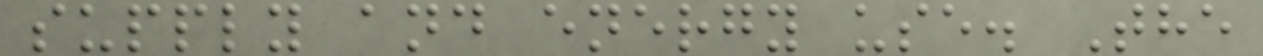supply and energy use. The
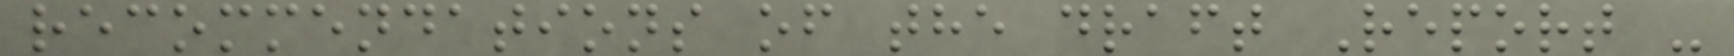recommendations of the draft Report -
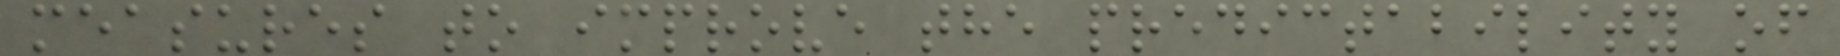measures to improve the predictability of
